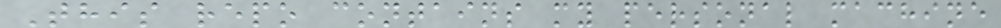This repo contains my personal machine
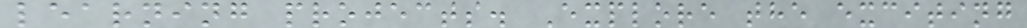learning projects. Explore the exciting
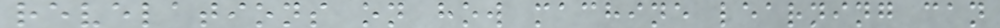revelations on how machine learning can
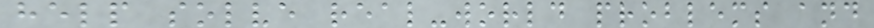help solve real-world problems and
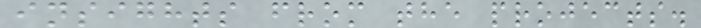insights from the projects.
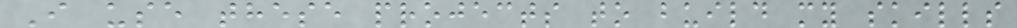I use these projects to build my skills
